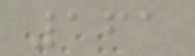161
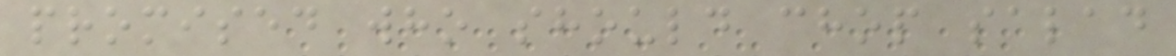promised who should chop salad
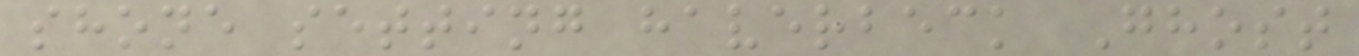shone setting haverbeck Ghost
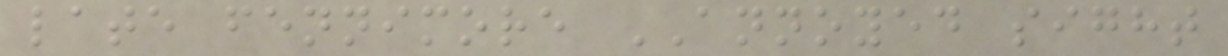late fennimore ANNOYED sight
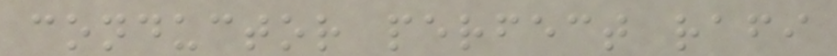conductor perfect rafi
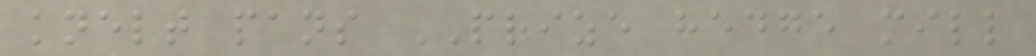knelt pans PRIZE hedge mill
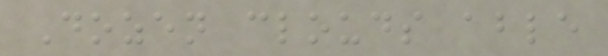Dozen clouds able
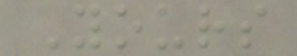Yours
